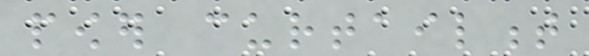power curtailment
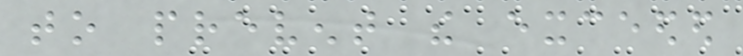to prevent the exceeded
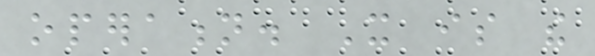operation. It is the
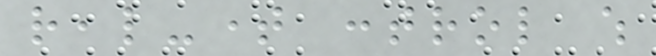real-time control which
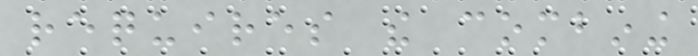requires the combining
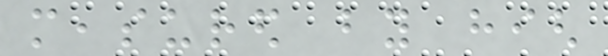measured by high
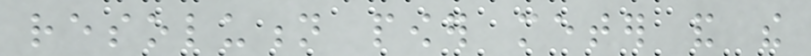resolution power meter and the
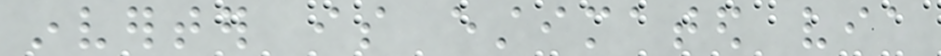inverter is estimated via
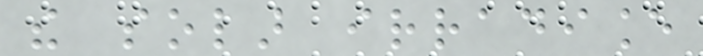the solar irradiance
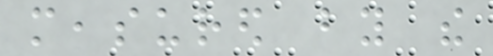measured by the
